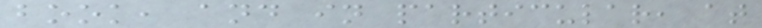book, and in particular, at
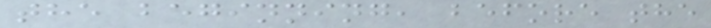the beginning, before the
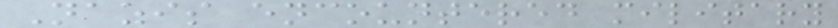Nazis encountered military
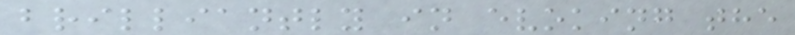brilliantly in evoking the
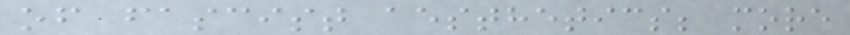of fascist aesthetics; more
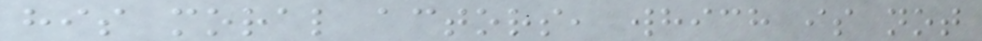his moral actors, which is not
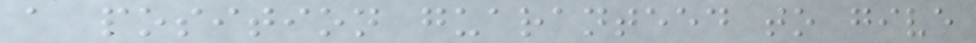a position guaranteed to give
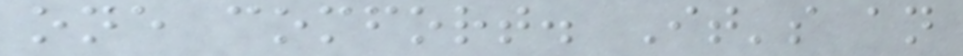one comfort. It's an
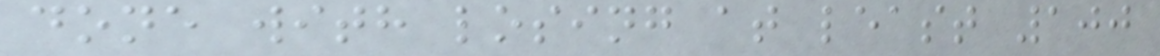done with losing at least 100
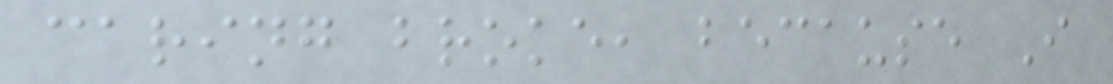caring broke, because I
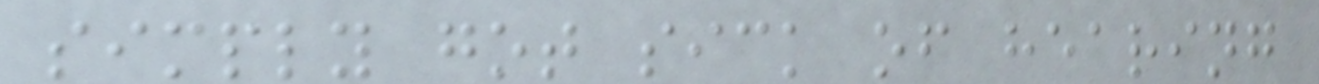simply got sick of hearing
